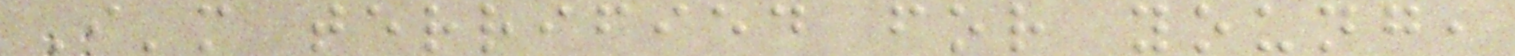I'm terrified for young,
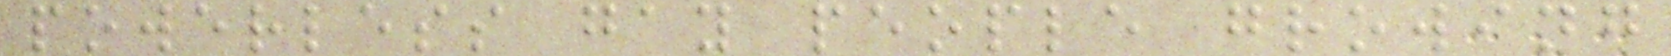powerless gay people growing
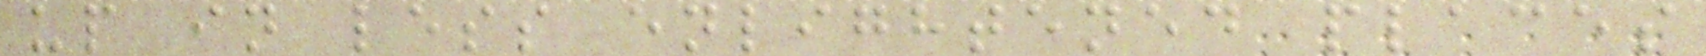up in less enlightened places
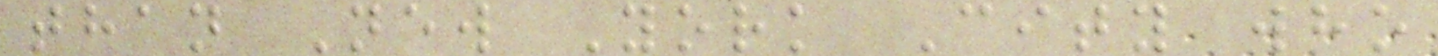than New York City who
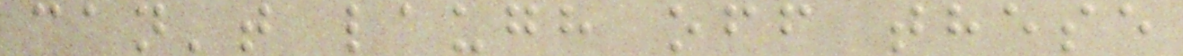can't laugh off these
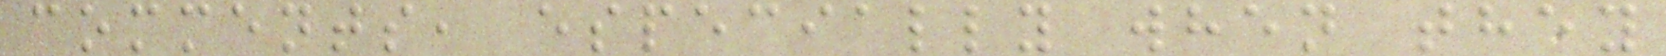comments, especially when they
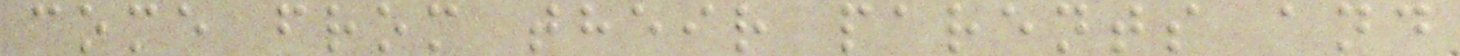come from their parents and
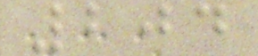204
